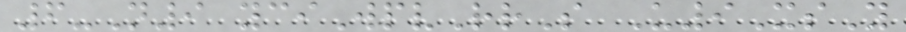6-N9 yciWpvRrS U9XsY
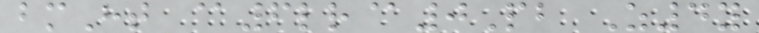bmHt @6lr@0Pb Z4y
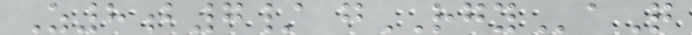Z8b7/ gRGYaQ
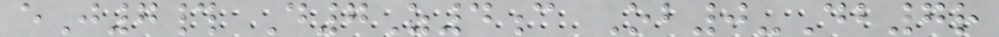eJ7# D7Z4c Ob0-Db7r
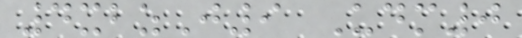4xbzJ9 Udm0
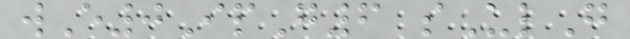wE0IpG6 sUlG
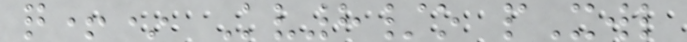q+* Kv8/o pXwl
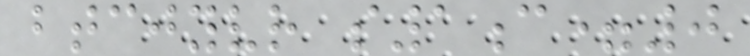btcjyvr s1c=0
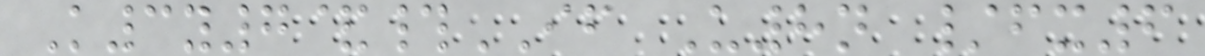K3y7&#IF U8n /fx6
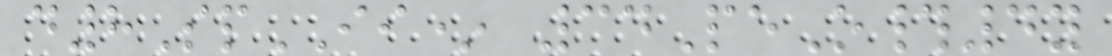d8SpII* 34PeO#4y
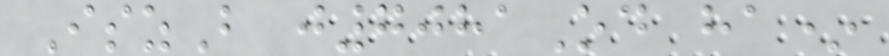IszB j7081Od ha*
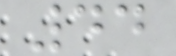44
